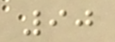90
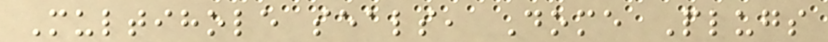Multihole seals, Dome Plugs
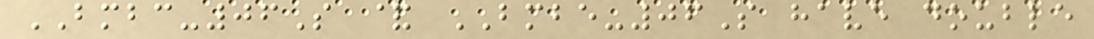BMBC-06S & BMBE-06S have double
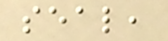seal,
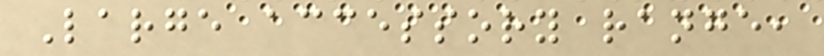Large accessory range,
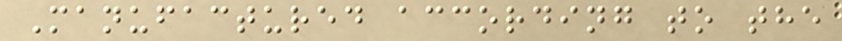Manufactured according to the
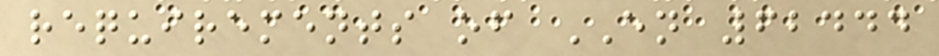requirements of EN 62444
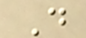D
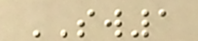SW1
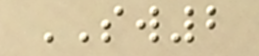SW2
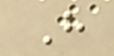H
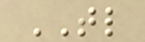TL
